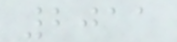2011
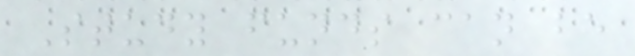Study funds can be
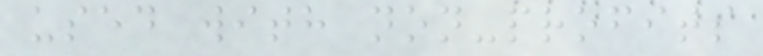used with non-profits
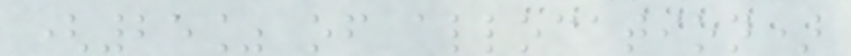(25% of allocation)
